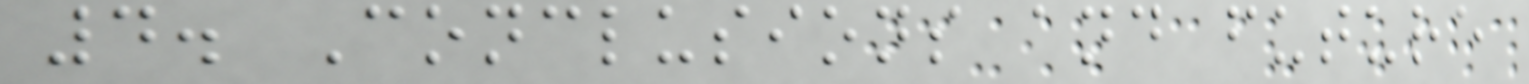4. Conclusions and future
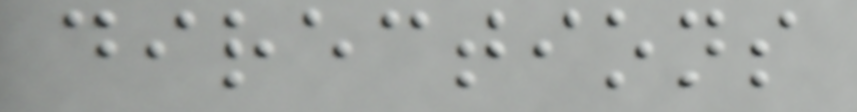directions
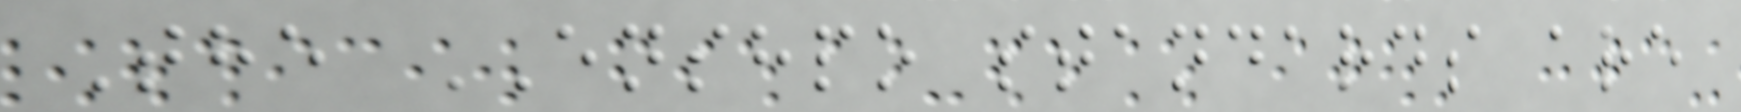The ENSHPO standards are
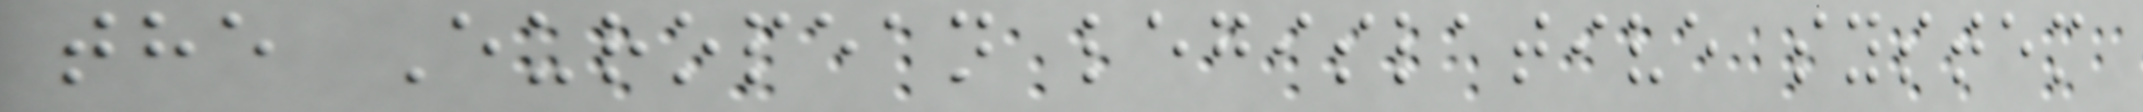the European legislative system
